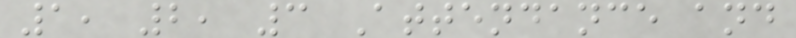1, 2, 3 Attendance and
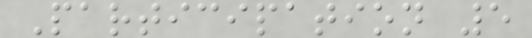Participation 5
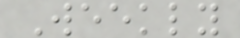Weekly
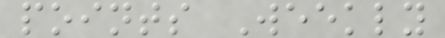points Weekly
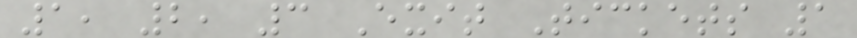1, 2, 3 Exit Tickets 1
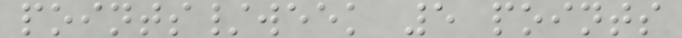points/week 5 points
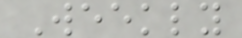Weekly
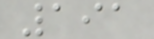191
